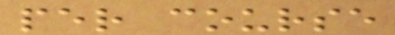per course
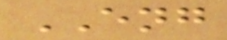ENG
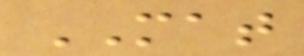MAT
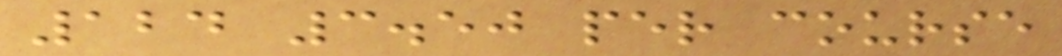124 3.50 per course
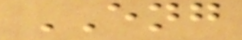ENG
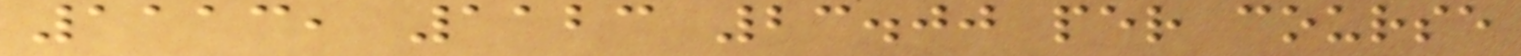1113, 1123 23.00 per course
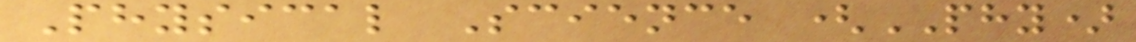Physical Science (PHY)
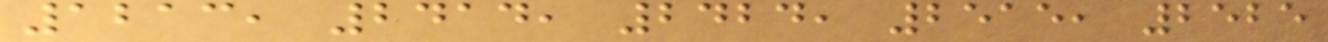1213, 2414, 2424, 2515, 2525
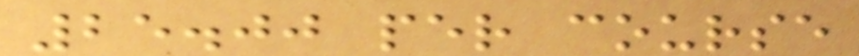25.00 per course
